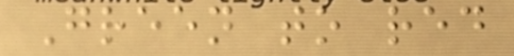Green to red
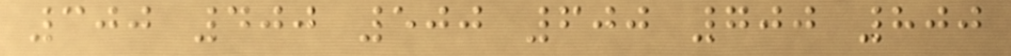300 400 500 600 700 800
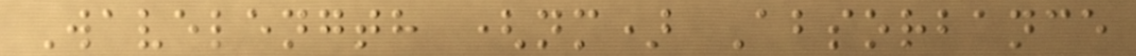Wavelength (nm) Absorbance
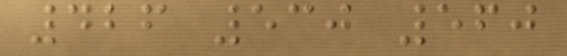426 530 560
